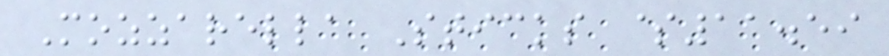Mozzarella Sticks $11.59
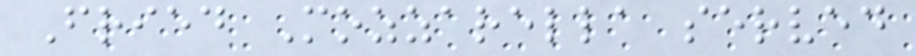Fried Mozzarella served
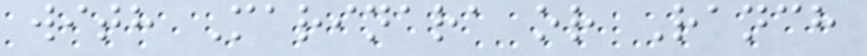with Marinara or Ranch
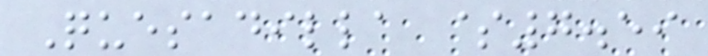Quesadilla $7.59
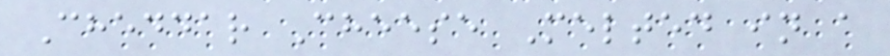Cheddar Cheese Melted in a
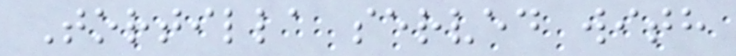Tortilla served with
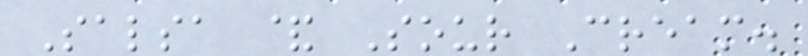Salsa & Sour Cream.
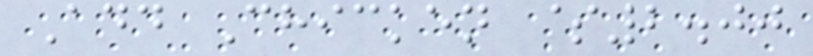Add Chicken $2.00
